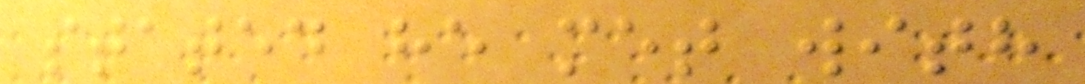stated he met with
